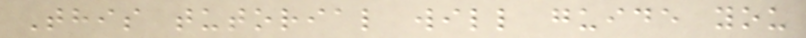This tutorial will guide you
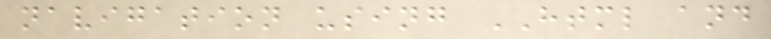navigation using HTML and
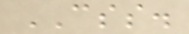CSS.
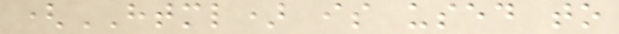(HTML) is used to
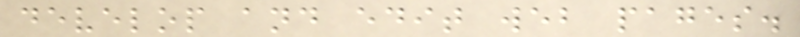develop and edit web pages.
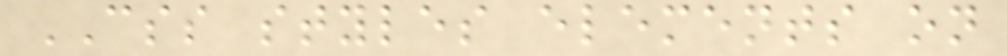CSS styles elements on
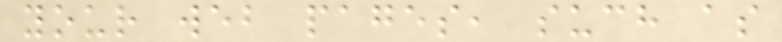your web pages, such as
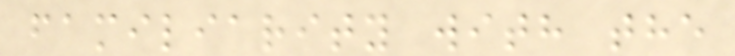familiarity with the
